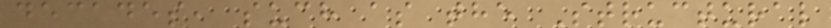decades, such as the Structural
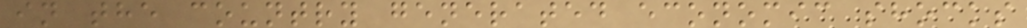in the country generated economic shocks
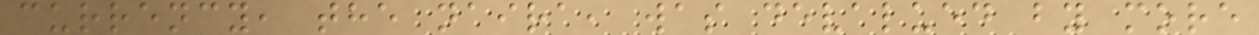currency, the naira, was devalued by more
